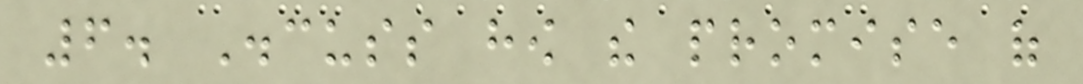6. Discuss how the promise of
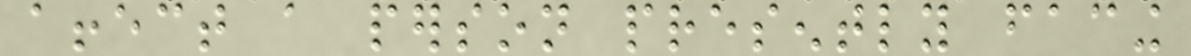affect a person presently facing
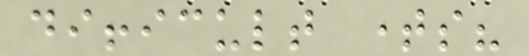difficult times?
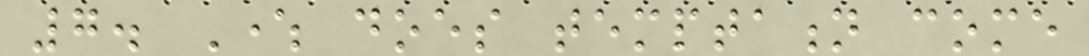7. Where does temptation come
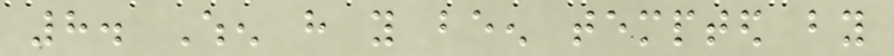8. When have you been tempted by
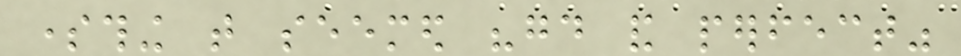something that seemed "good and perfect"
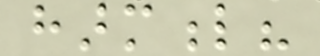harmful?
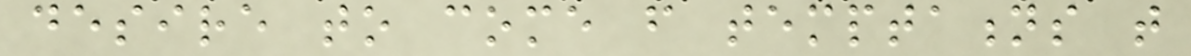desire to come from temptations that
